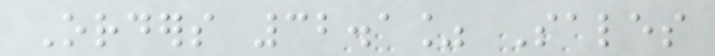Orders 32.1% Sales
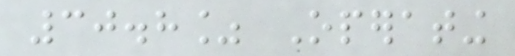30.8% Operating
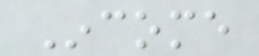Income
